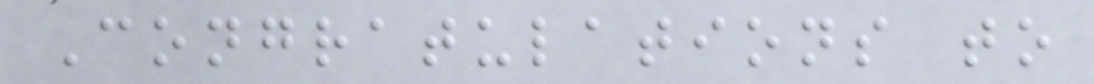Congratulations to
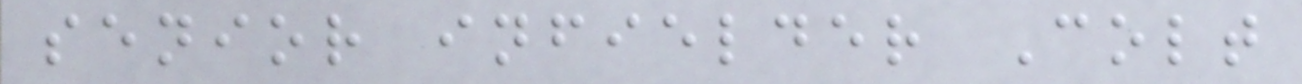senior infielder Colt
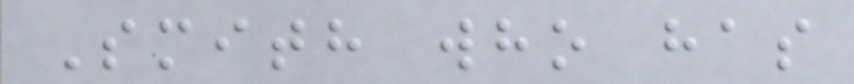Smith who has
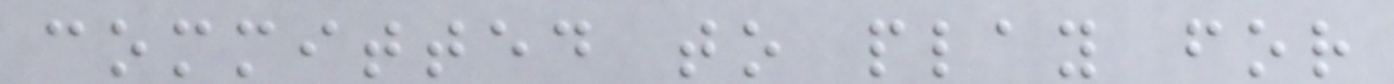committed to play for
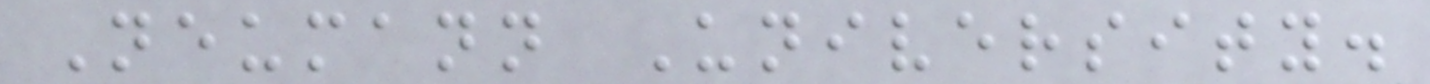Neumann University.
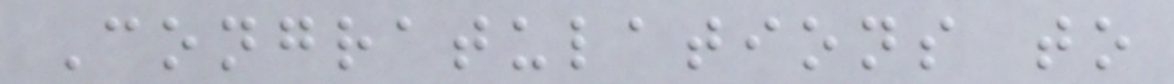Congratulations to
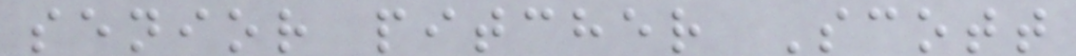senior pitcher Scott
